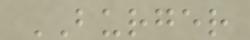BURGER
